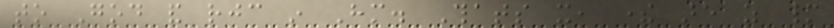to God and rejoice in Him. Thats it, there are as many
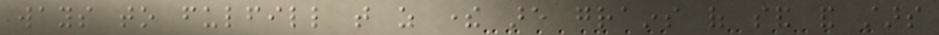ways to fulfill that as there are grains of sand and stars
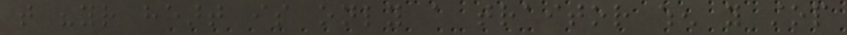that "your heart is only a traitor when you stop
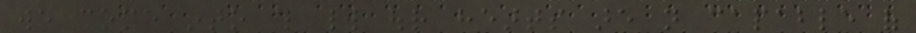we come into this world our hearts are not capable of
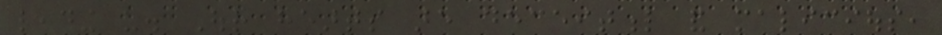leading us. Our hearts are deceitful and malicious,
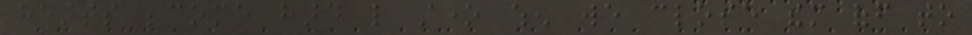hearts become hard like stone when we close them off to
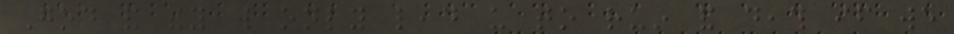God and they will only lead us to ruin and death if we
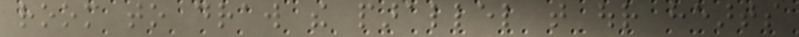room to draw the parallel that our hearts
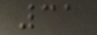31
